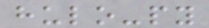hulo-py
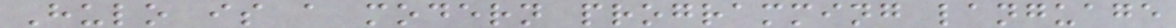Hulo is a modern programming language
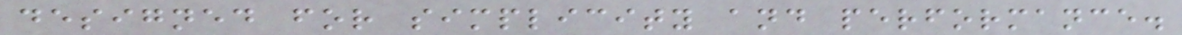designed for simplicity and performance.
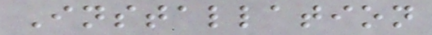Installation
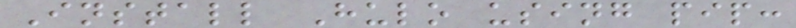Install Hulo using pip:
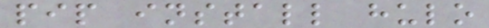pip install hulo
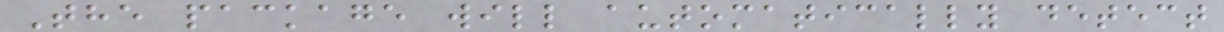The package will automatically detect
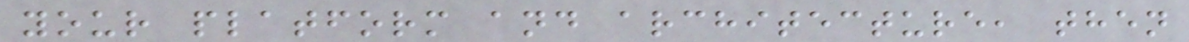your platform and architecture, then
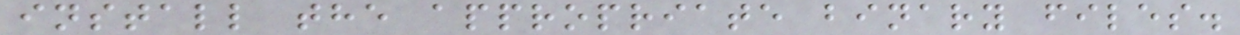install the appropriate binary files.
